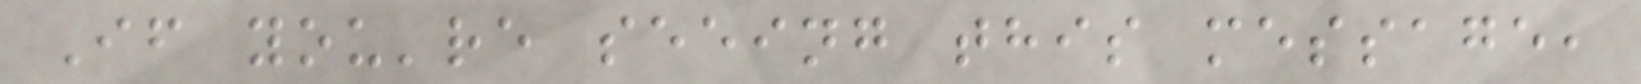If you're seeing this message,
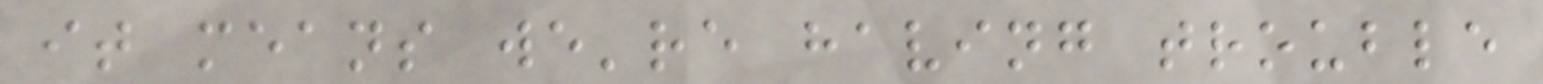it means we're having trouble
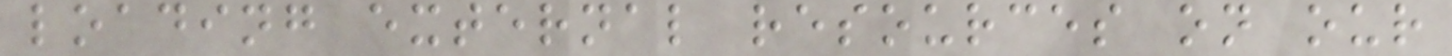loading external resources on our
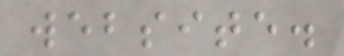website.
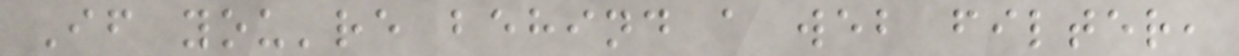If you're behind a web filter,
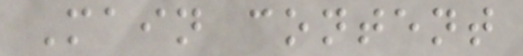Main content
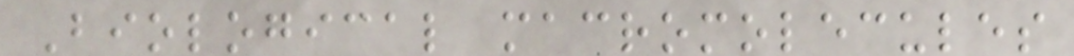Biological macromolecules
